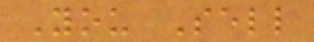You Sell
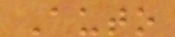Auto
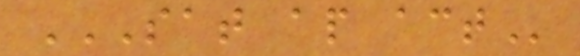SAT AP ACT
